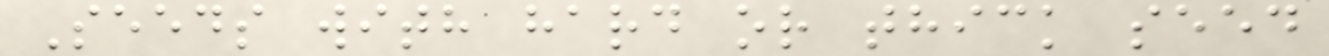Seeds with hard or thick seed
